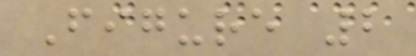Figure 2
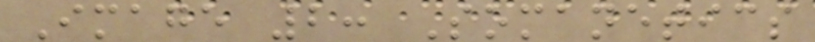Image 2: Somanetics
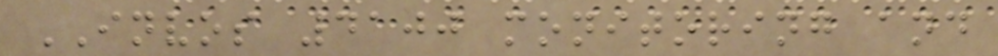INVOS 4100 monitoring and
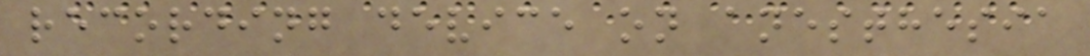recording device on anesthesia
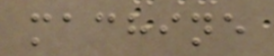machine
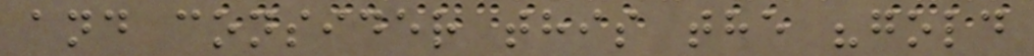and consider this the "gold
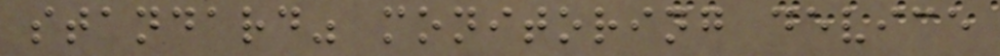standard" monitoring device
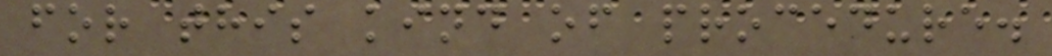for this kind of procedure.
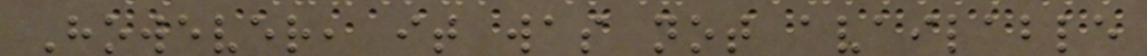However, it was not available
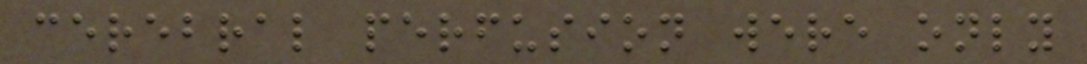cerebral perfusion were only
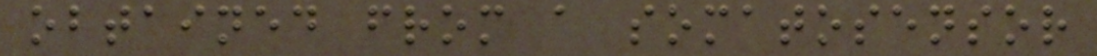obtained from a somatosensor
